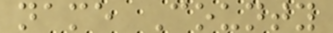name County
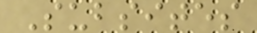Subsites
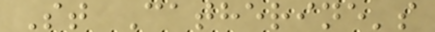St Catherine's
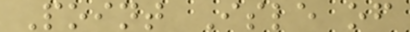Point Isle of
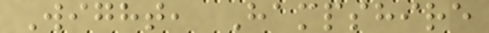Wight, Hampshire
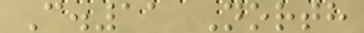C.11 North
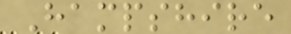Hampshire
